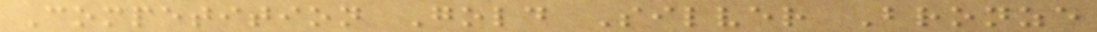Competition Gold Silver Bronze
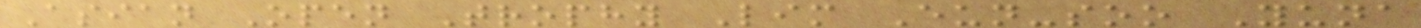Asian Open Trophy Lim Eun-soo Yuna
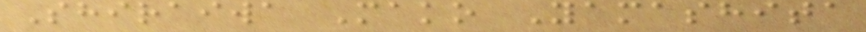Shiraiwa Mako Yamashita
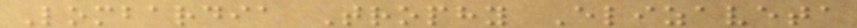Lombardia Trophy Elizaveta
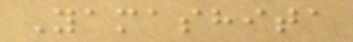Yamashita
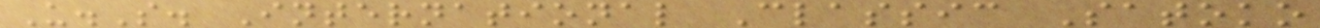U.S. International Classic Satoko
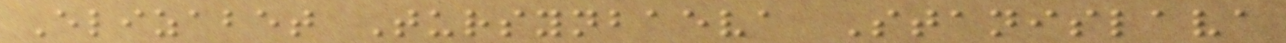Elizabet Tursynbaeva Stanislava
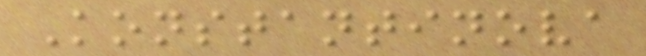Konstantinova
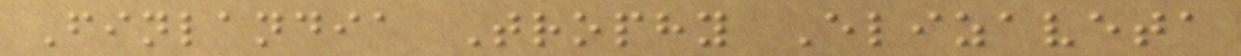Finlandia Trophy Elizaveta
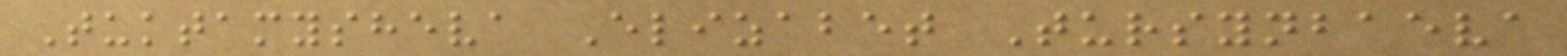Tuktamysheva Elizabet Tursynbaeva
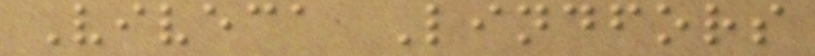Viveca Lindfors
